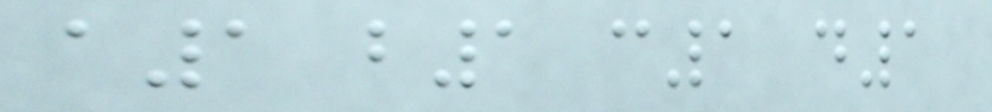a1 b1 c1 d1
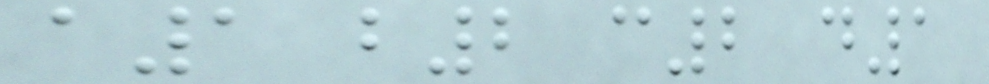a1 b2 c2 d1
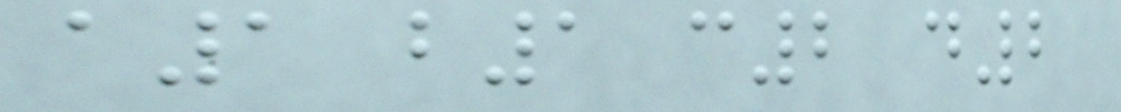a1 b1 c2 d2
